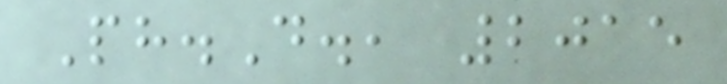Ph.D., 2015
